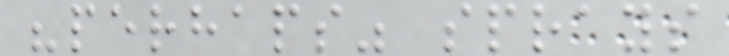"perhaps" sprays
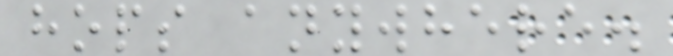hops anywhere.
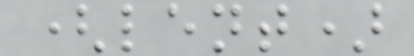(lent)
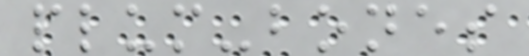plum-bones
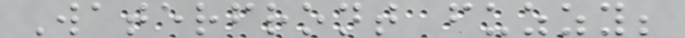Waterfront fuzzy;
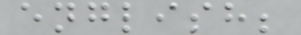english;
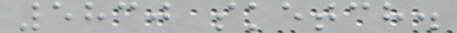5830 sketch.
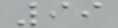99
